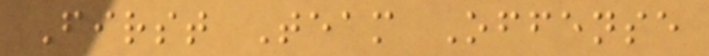First Team Offense
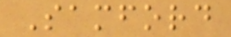Samford
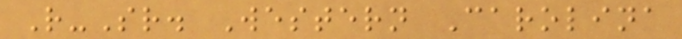R-Sr. Western Carolina
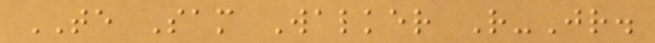TE Sam Walker R-Jr.
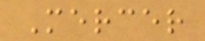Mercer
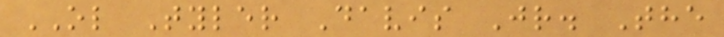OL Tyler Davis Jr. The
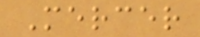Mercer
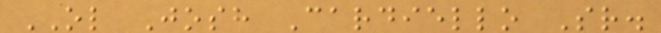OL Josh Cardiello Sr.
